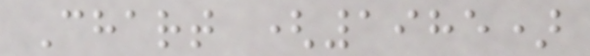Chart (1985)
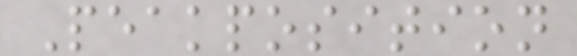Peakposition
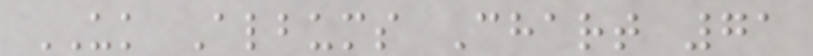UK Albums Chart 71
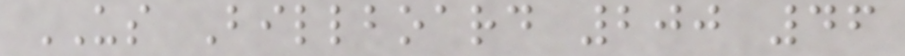US Billboard 200 46
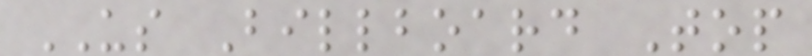US Billboard Top
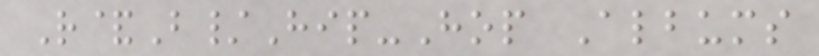R&B/Hip-Hop Albums
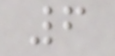6
